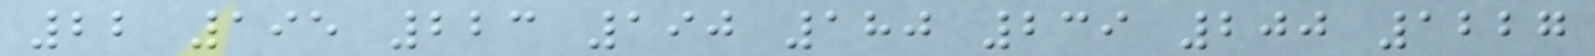22 195 223 190 180 239 200 1227
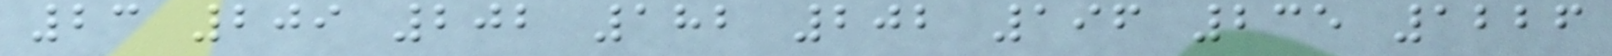23 209 202 182 202 196 235 1226
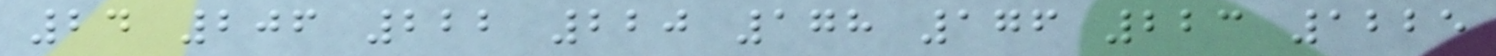24 206 222 220 178 176 223 1225
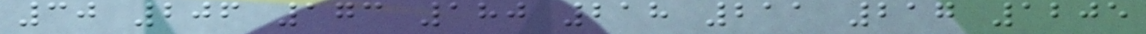30 206 173 180 218 211 217 1205
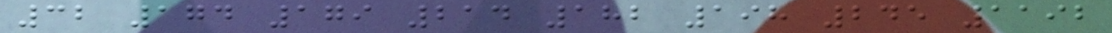32 174 179 214 182 198 245 1192
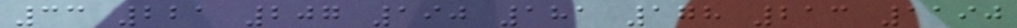33 221 207 190 181 178 213 1190
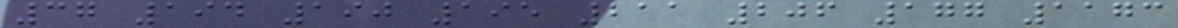37 194 190 195 211 206 177 1173
